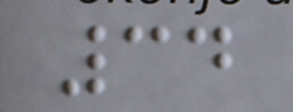34
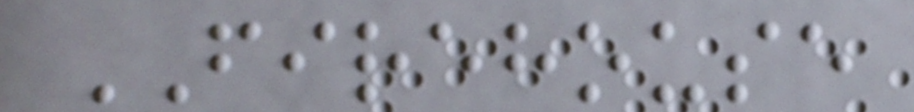FIREHOUSE
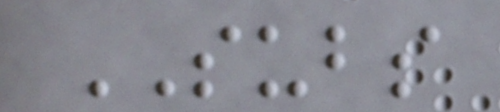SUBS
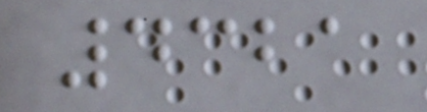4321
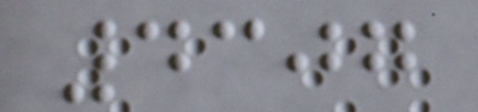4307
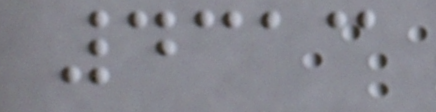4313
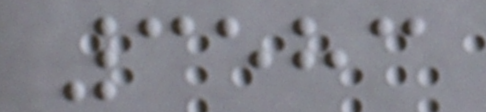3583
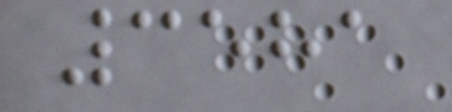3581
